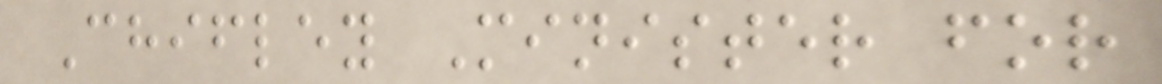Chifley Minister for
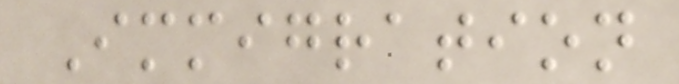Immigration
